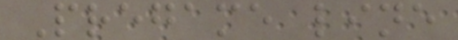Pregame line
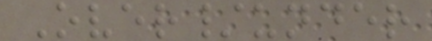Over/under
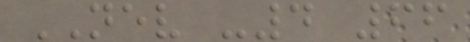NEV -4 66
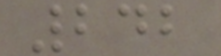242
